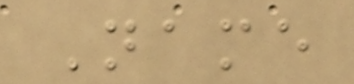Name
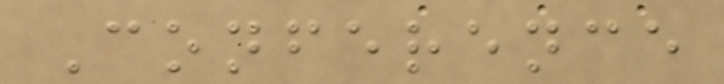Conference
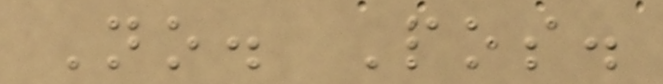No. Pos.
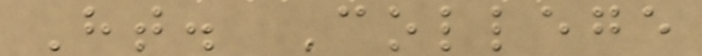Ht. College
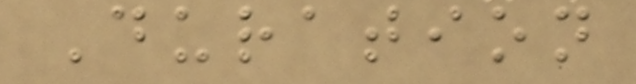Duration
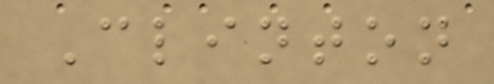Clinton
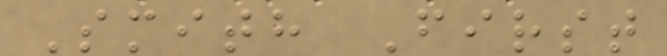Smith First
